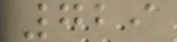729
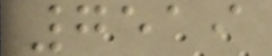7519
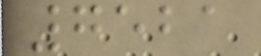7521
